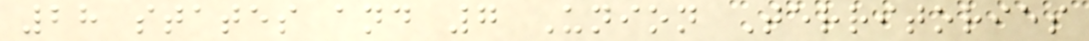28 states and 7 Union Territories
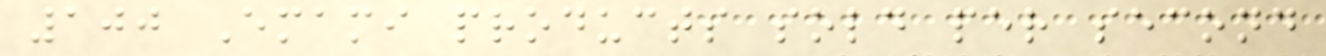100 Emami products sold per second
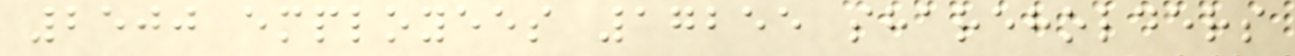2500 employees 17255 shareholders
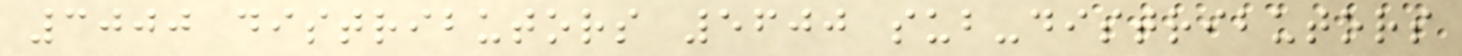3000 distributors 5600 sub-distributors
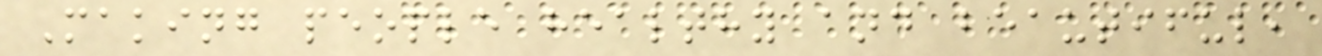Making people healthy and beautiful,
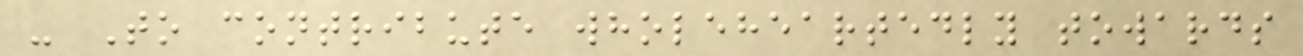- To contribute wholeheartedly towards
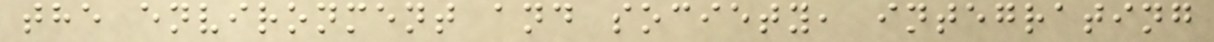the environment and society, integrating
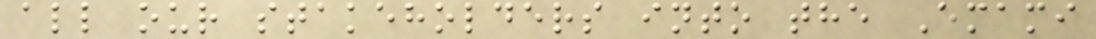all our stakeholders into the Emami
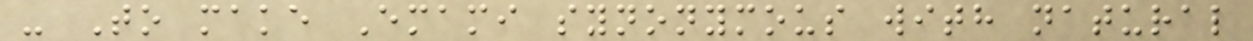- To make Emami synonymous with natural
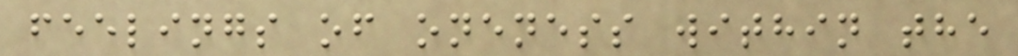feelings of oneness within the
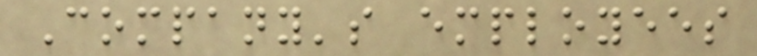Company's employees
